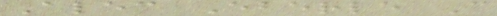Alec Eberle C
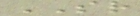SR
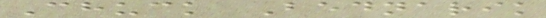Chuck Bednarik
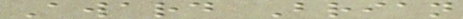Award Brian
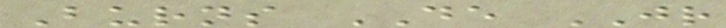Burns DE JR
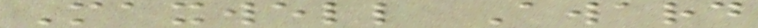Maxwell Award
